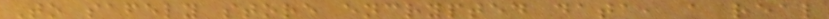To safely store encrypted data, a real
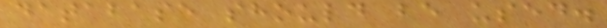database should be used.
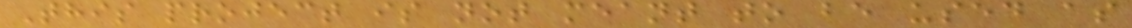This project is not meant to be used as
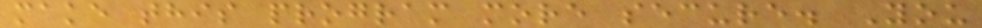make this program more secure. You
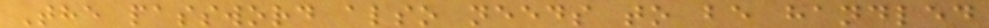The password also needs to be handled
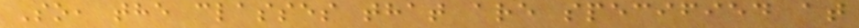So, the classes that are specified at
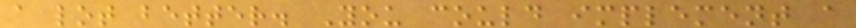a lot better. You could implement a
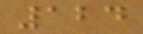124
